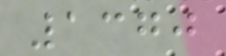1370
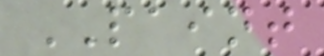PAINT
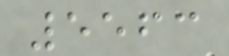5563
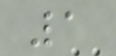1
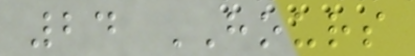24 HOURS
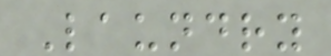Laundry
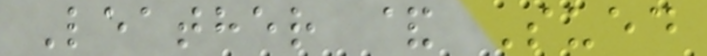Leather & Sued
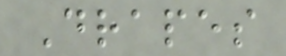Drapes
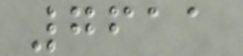7611
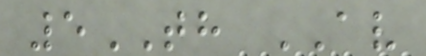5TH AV
